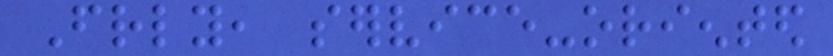Friendly, service-oriented
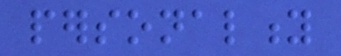personality
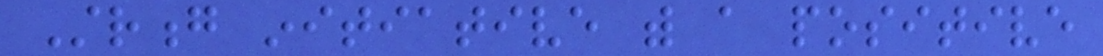Strong initiative with a positive
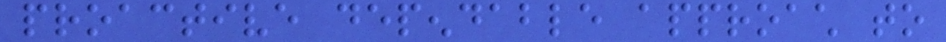proactive dependable approach to
